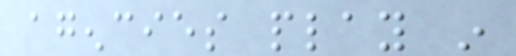agencies play in
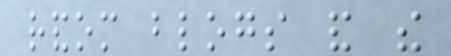random blogs and the
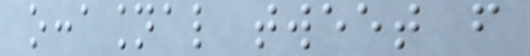occasional tweet from
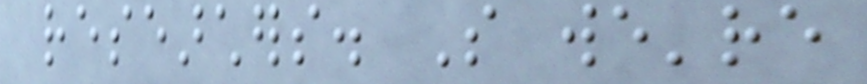researchers. So we're
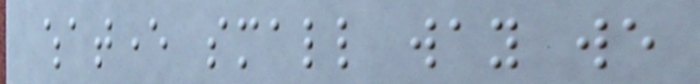whatever small way we
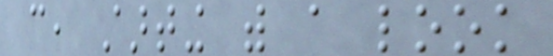can, starting with a look
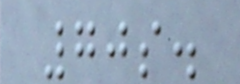70s.
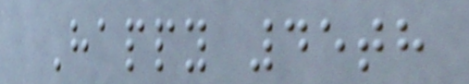Happy 45th
